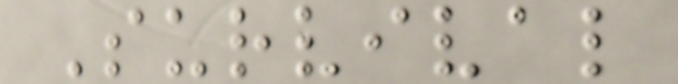Survival
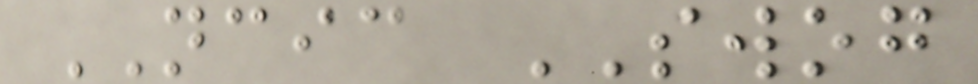NCIC SWOG
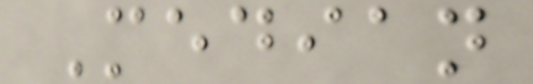Median
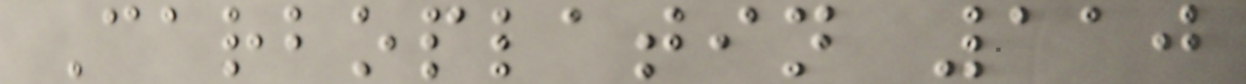Carboplatin 110
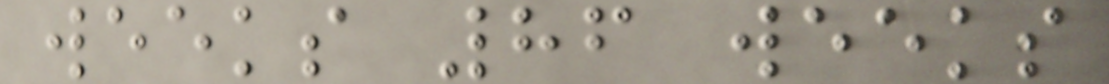weeks 86 weeks
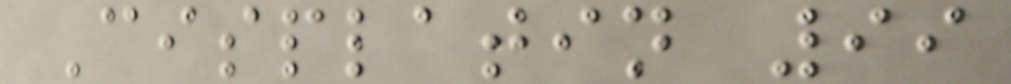Cisplatin 99
